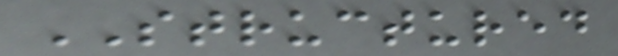STRUCTURED
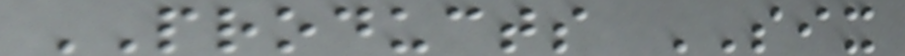PRODUCTS SIX
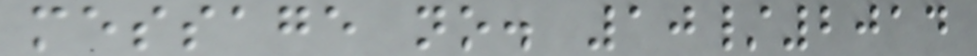message no. 10/2014
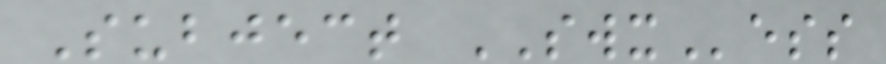Subject SWXess
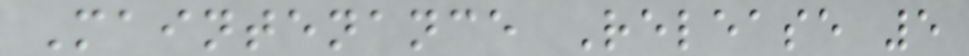Maintenance Release 5
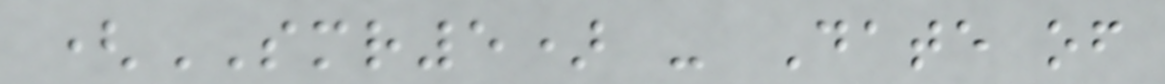(SMR5) - Date of
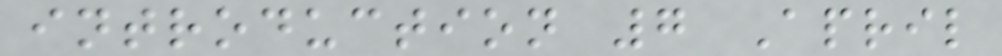introduction 7 April
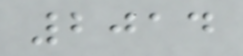2014
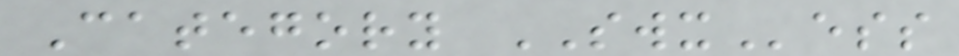Category SWXess
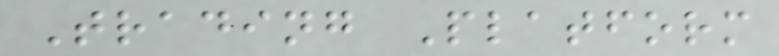Trading Platform
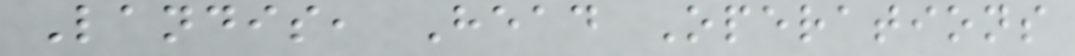Landis, Head Operations
